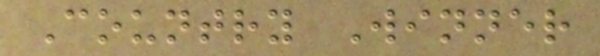Country Winner
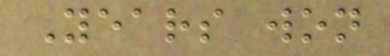Years won
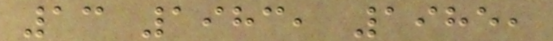13 1983, 1985,
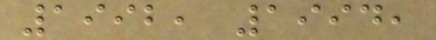1992, 1994,
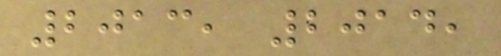2013, 2014,
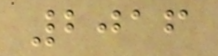2016
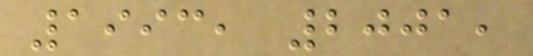1993, 2001,
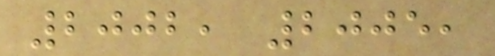2002, 2005,
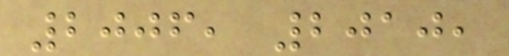2006, 2010,
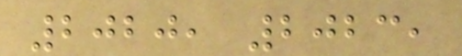2020, 2023,
